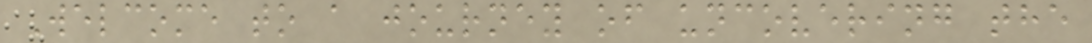Welcome to a journey of uncovering the
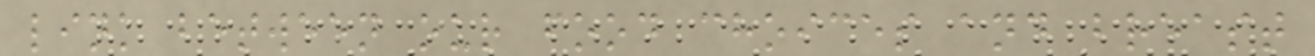link between our food choices and breast
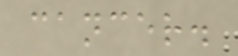cancer.
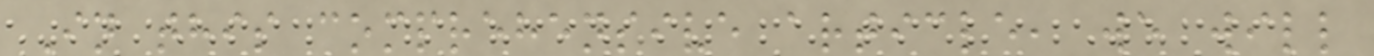In this comprehensive article, we will
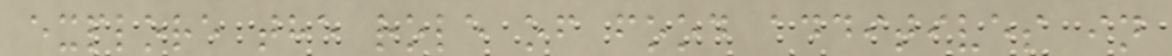explore the role of food additives in
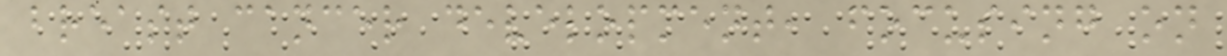breast cancer development, focusing on
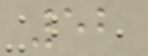52
